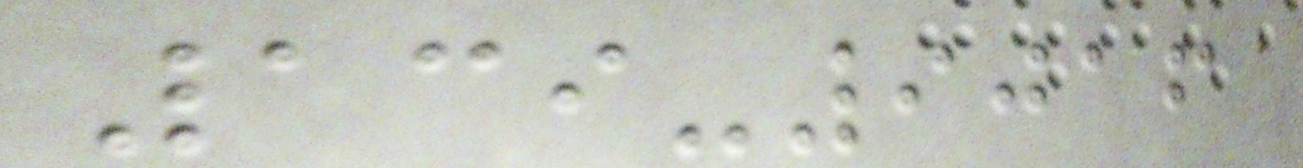139-9016
